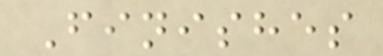Finishes
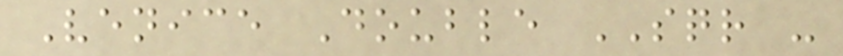Venice Double SQR -
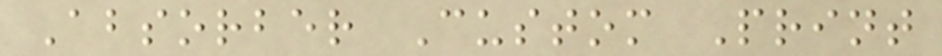Absorber Custom Print
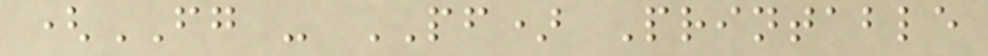(FG - PF) Printable
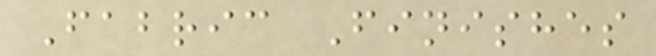Fabric Finishes
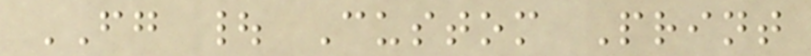FG | Custom Print
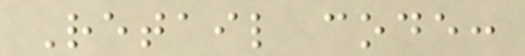Retail code:
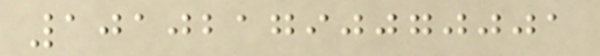101021790070001
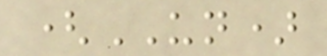(UN)
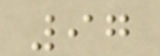97
